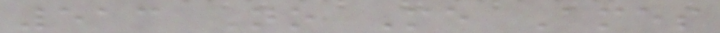513 No Me Ames
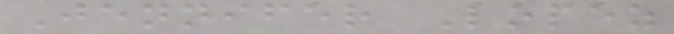Jennifer Lopez
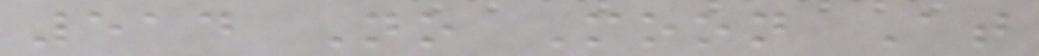514 No Moon At
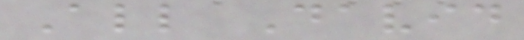All David
